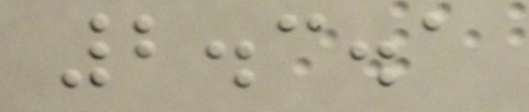2.3.1
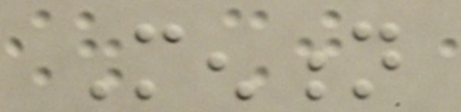Mention
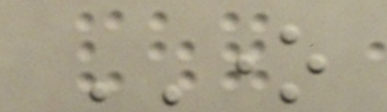ONE
